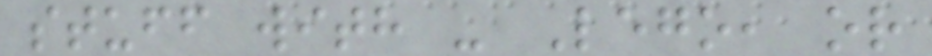stuff with - Lego, or
